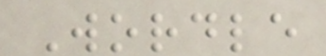Wordle
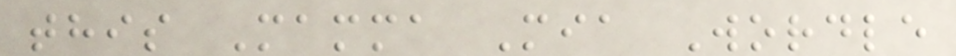this Mamma Mia Wordle
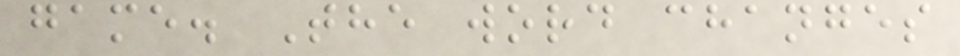game. The word changes
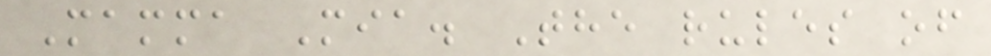Mamma Mia. The rules of
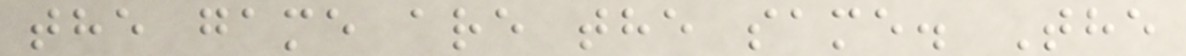the game are the same. The
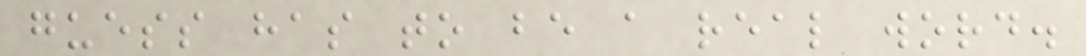guess has to be a real word.
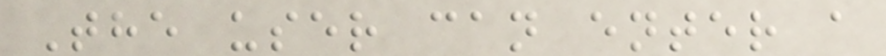The user can enter a
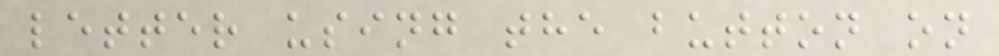letter using the button on
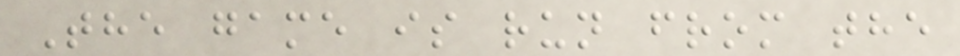The game is run from the
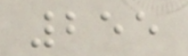255
